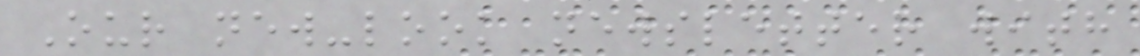Our new-look newsletter with
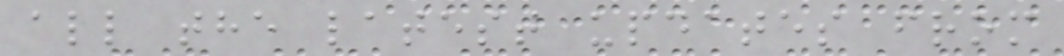all the latest updates from
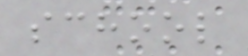school
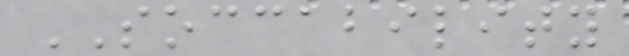SOCCABILITY
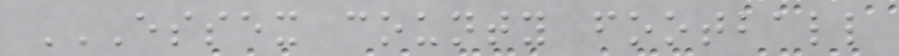ESSEX COUNTY FOOTBALL
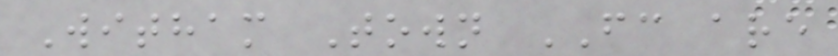Witham Town FC are
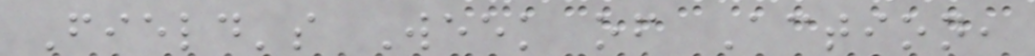Field's Week of Action,
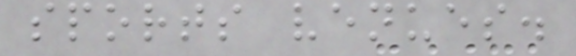sports venues.
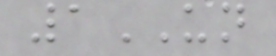1UN
